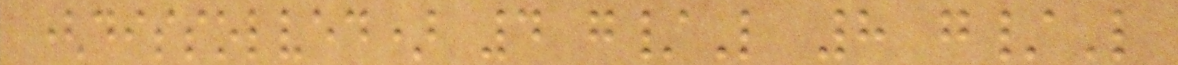(dissolved) 4 g/L 8 g/L
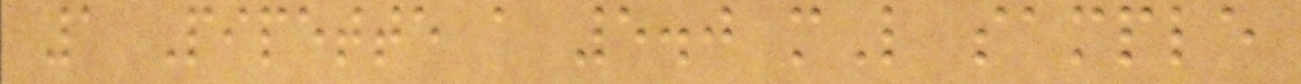1 Pipette a 5.0 mL sample
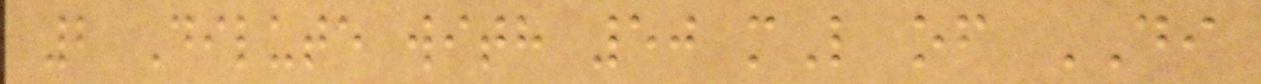2 Dilute with 50 mL of DI
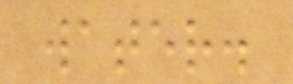water.
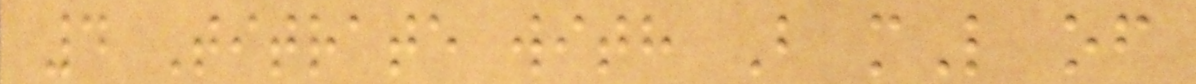4 Titrate with B mL of
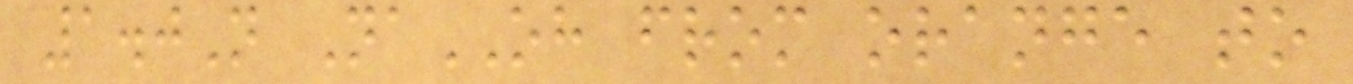1.0N NaOH from orange to
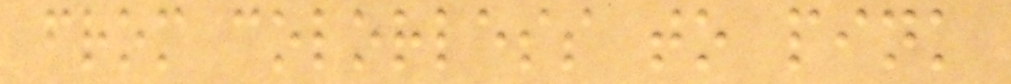from colorless to pink
